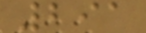291
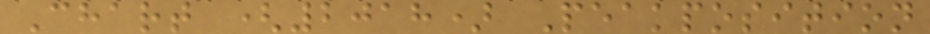Chart (2018) Peakposition
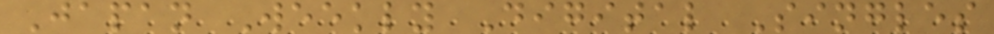Japan Weekly Digital Singles
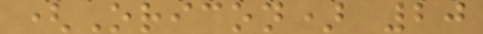(Oricon) 20
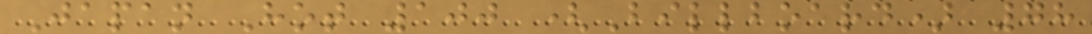Japan Hot 100 (Billboard) 78
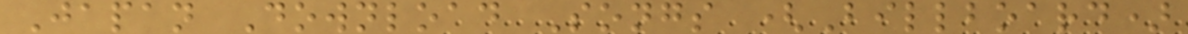Japan Download Songs (Billboard)
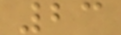23
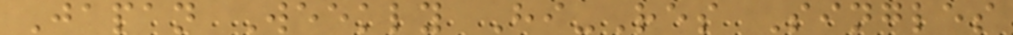Japan Weekly Hi-Res Singles
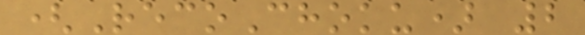(RecoChoku) 2
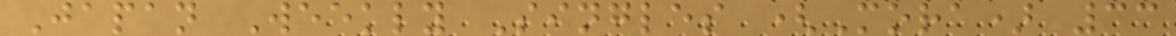Japan Weekly Singles (Mora) 33
